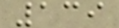139
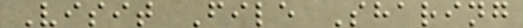Visit File Sharing
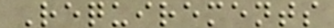Requirements
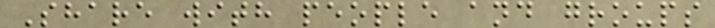Share with people and groups
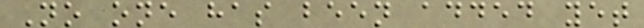No one has been added yet
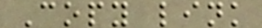Copy link
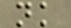nk
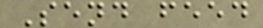Send feed
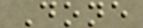Done
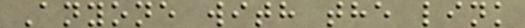Anyone with the link
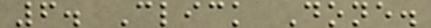6. Click Done.
